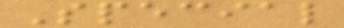Special
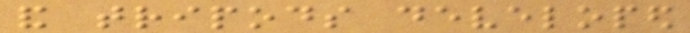and tripods developed
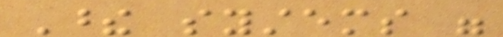These systems were
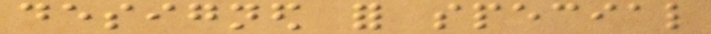designed for special
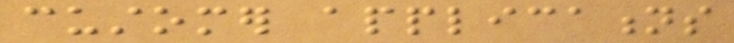customer applications
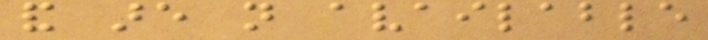and are not available
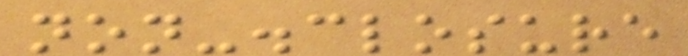non-disclosure
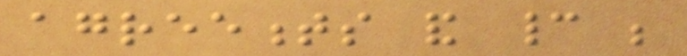agreements and cannot be
